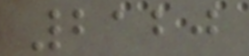2120
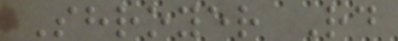Shroyer Rd
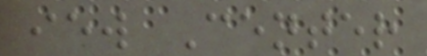iew Center
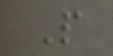P
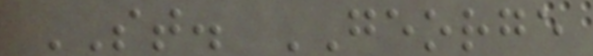ST. GEORGE
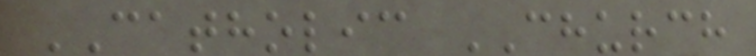CATHOLIC CHURCH
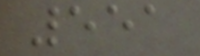551
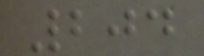204
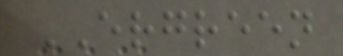ERGREEN
